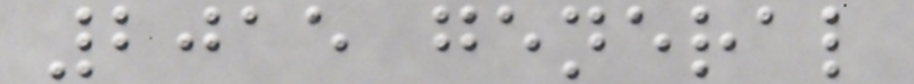2015 general
